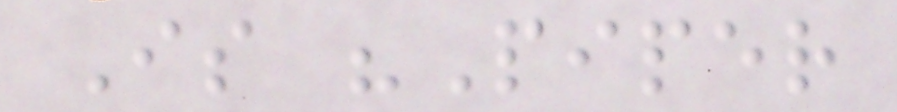Is "Piper
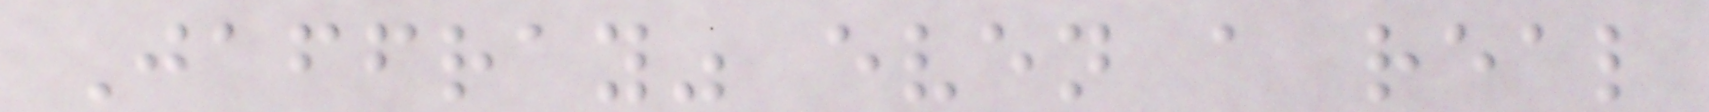Jaffray" even a real
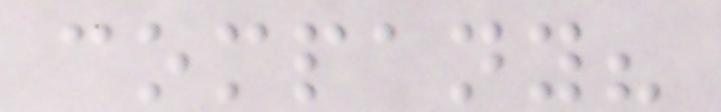company?
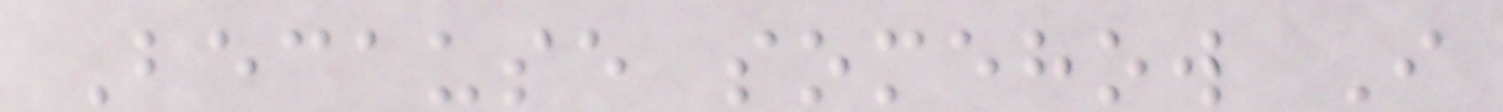Because somehow I
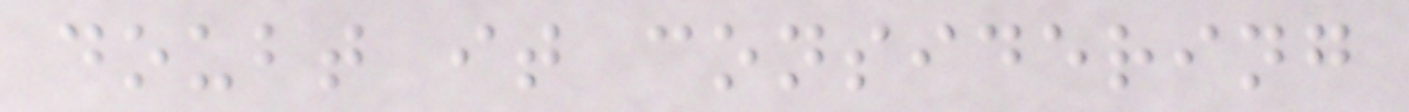doubt it considering
